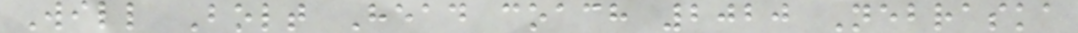Will Bolt Head coach 2020 Nebraska
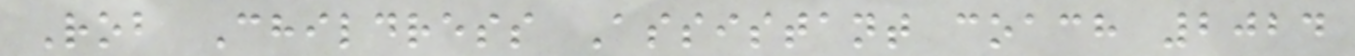Rob Childress Assistant coach 2024
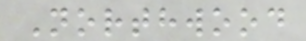Northwood
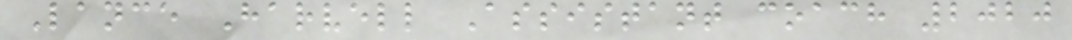Lance Harvell Assistant coach 2020
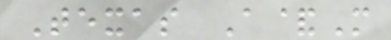Texas A&M
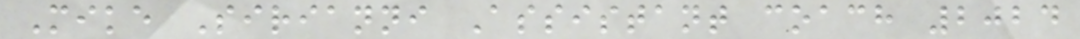Mike Sirianni Assistant coach 2024
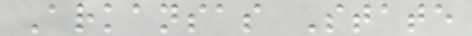Arkansas State
